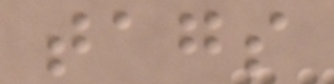tags
